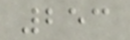253
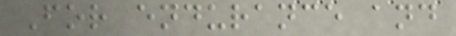For endurance and
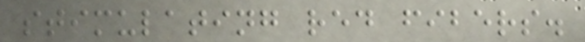stimulating red fibers.
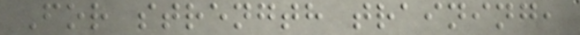For strength training,
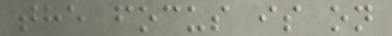the focus is on
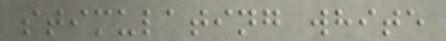stimulating white
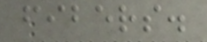fibers.
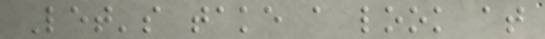Let's take a look at
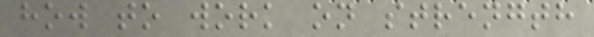how to work on strength
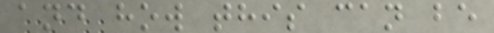and how this can be
